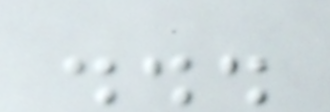...
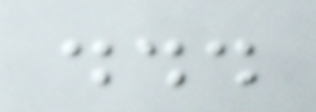...
